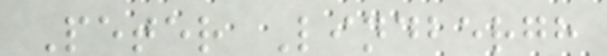Peter Lindbergh
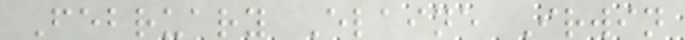February Elaine Irwin
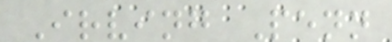Irving Penn
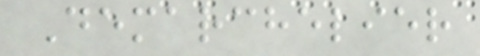Demarchelier
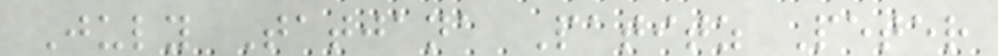July Tatjana Patitz Peter
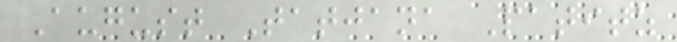August Tatjana Patitz
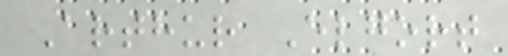Arthur Elgort
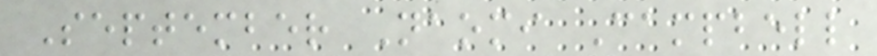September Naomi Campbell
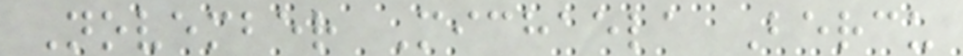November Michaela Bercu
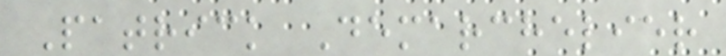Patrick Demarchelier
